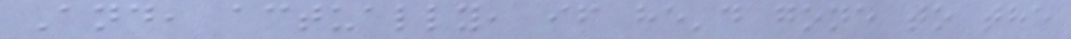And, actually, if he'd gone to the
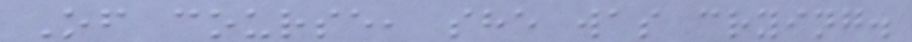Of course, she was crying.
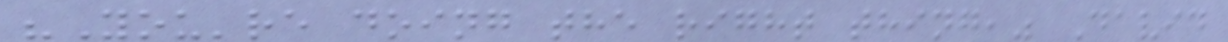"You're doing the right thing," David
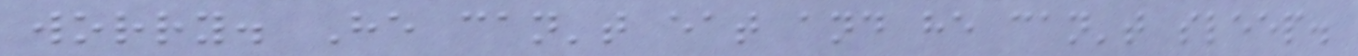worry. He can't eat and he can't sleep.
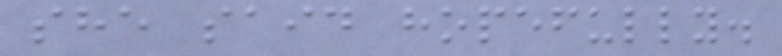she said hopefully.
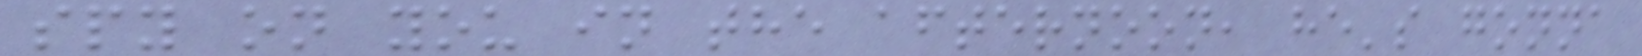spy on you in the afternoon, he's gonna
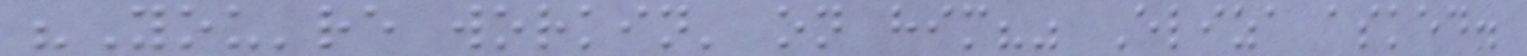"You're workin' on him?" Eliza asked.
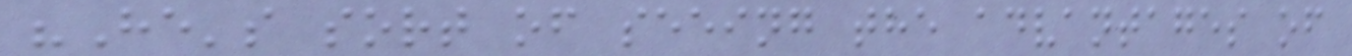"He's sort of seeing the advantages of
